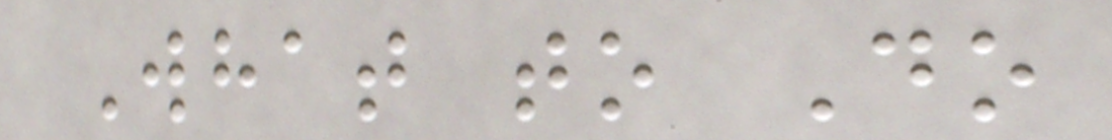What to Do
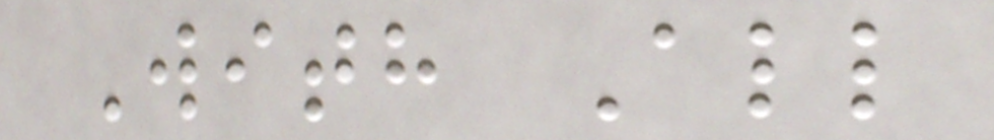With All
